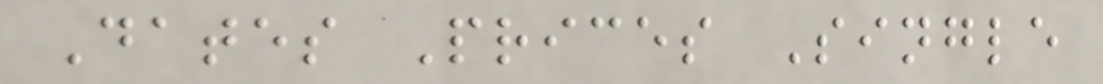Dates Prices Single
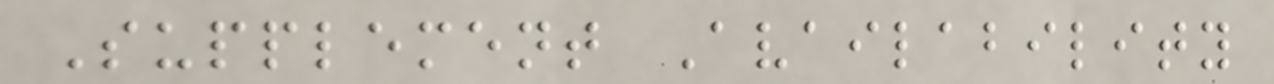Supplement Availability
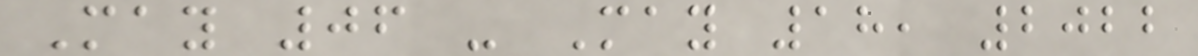May 06 - May 18, 2022
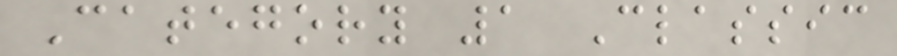Category 1 Classic
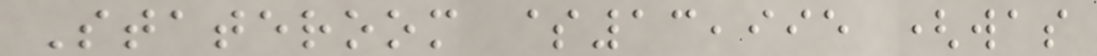Stateroom $13,995 (was
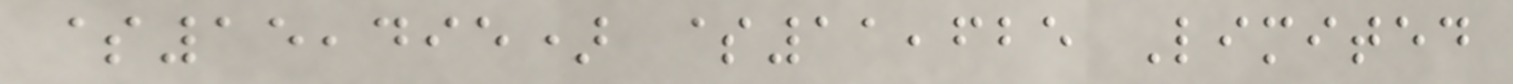$15,495) $11,625 Limited
